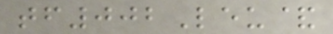tf002Leu&
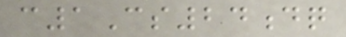c1Cs24dq
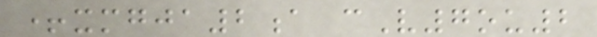+xmgja2a cV7ou2
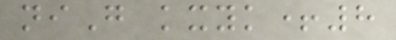niG kxyk+8
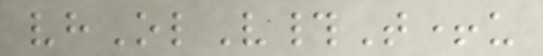vhOlV#T+u
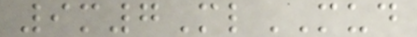9m7MlMUD
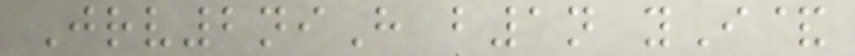Jrv2niH b1n yI&
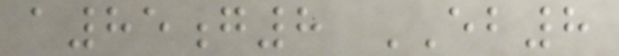a85g8 EB8
